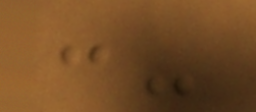:-
